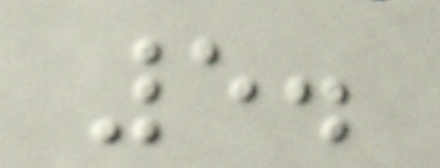5.
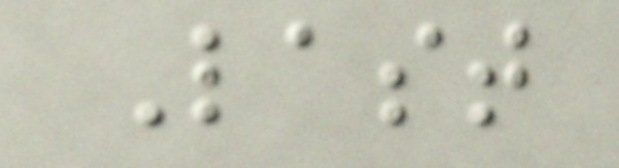Last
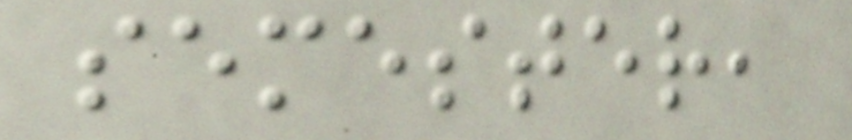semester,
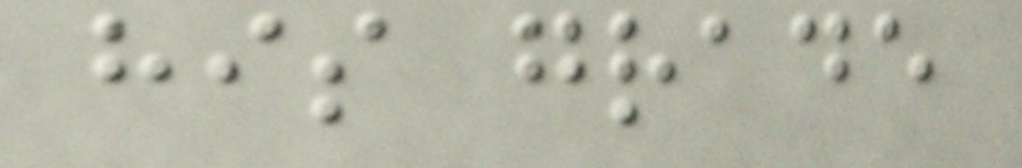his grade
